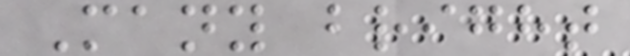Many bright
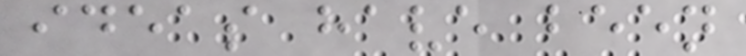ideas have been
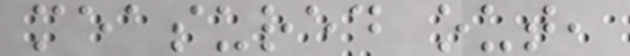measured out,
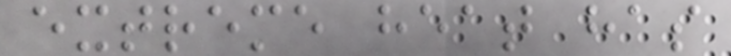extreme heat has
